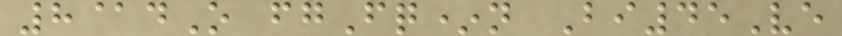8@dO fgFq*n Bi45Ve
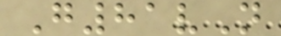G81vN
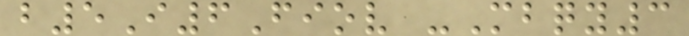b5I6Fiov -Mbqy3
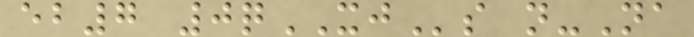eb7 0qXJs n-Na
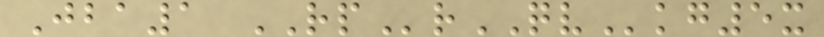Jba1 RPrQVkg5x
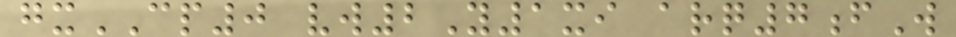gxCP0 vw2Y1xi arq7fW
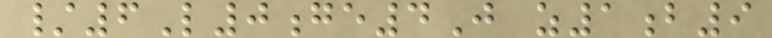/6L0ge4J z1b9
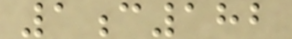1c182
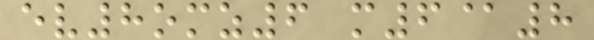ev8omz6 m6@8
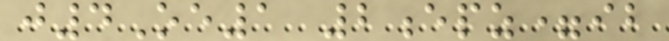j4Oe1 2epz=ib
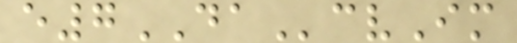e7DAcvIm
